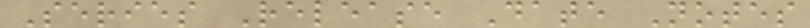Series Release Date Notes
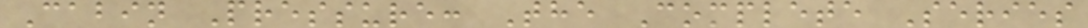Cabin Pressure: The Complete Series
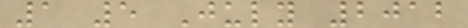1 5 July 2012
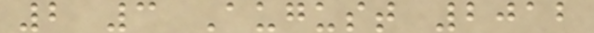2 3 August 2012
